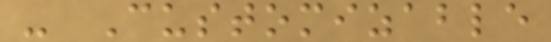- Customizable
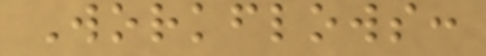Workflows:
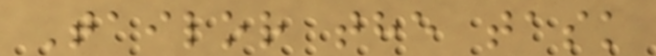Tailor the task
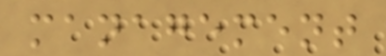management
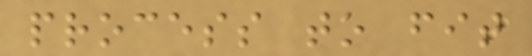process to fit
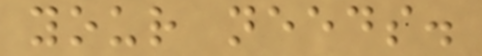your needs.
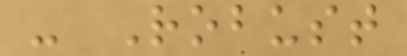- Robust
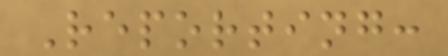Reporting:
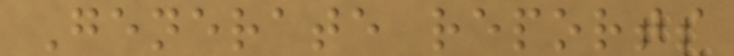Generate reports
